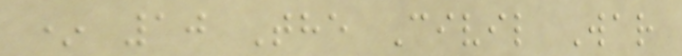* 10 The Civil War
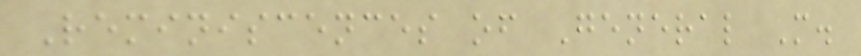Reminiscences of General M.
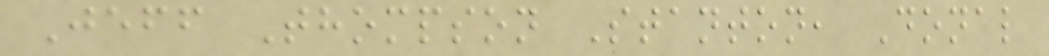Jeff Thompson Stanton, Donal
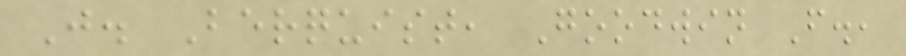J. Berquist, Goodwin F.,
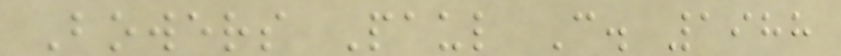Bowers Paul C. 1988
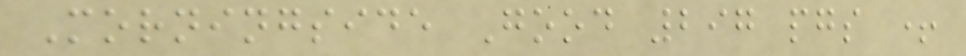Morningside Good 297 pgs +
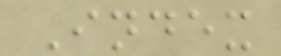Index
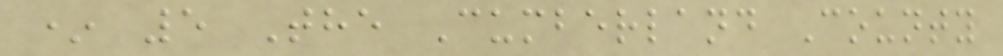* 5 The Cumberland County
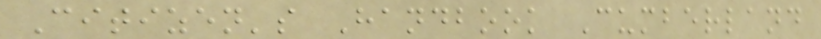Citizen's Handbook Cumberland
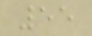55
